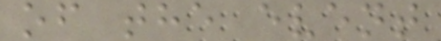of the event
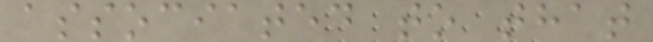associated to that
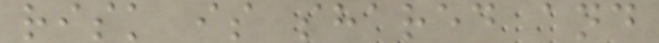risk is shared and
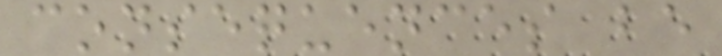consequences be
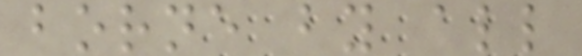borne by all
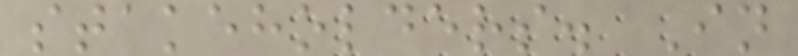stakeholders. In
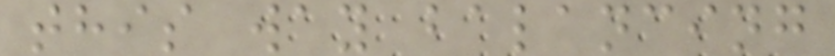this way balancing
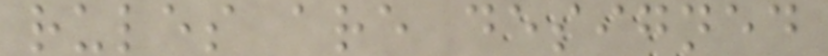rules are designed
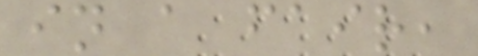in a fair,
